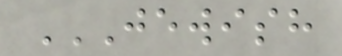JEWISH
